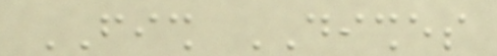FISH DISHES
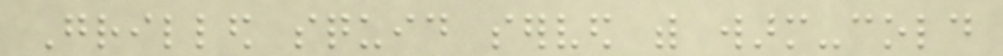Grilled squid served with warm-cold
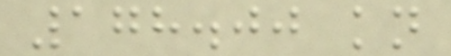178.00 kn
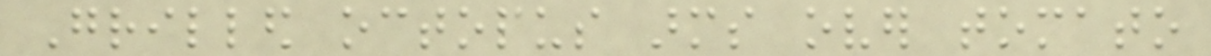Grilled octopus arms over tomato
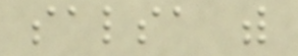salsa with
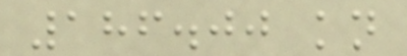186.00 kn
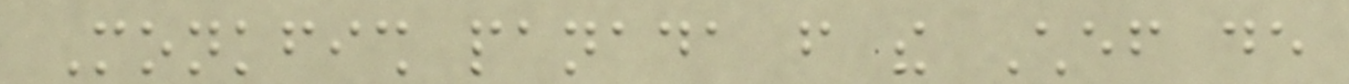Monkfish panada from the Chef de
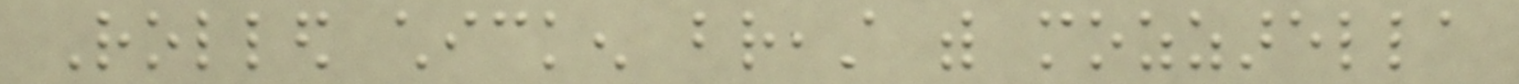Rolled chicken breast with mozzarella
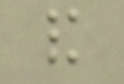and
